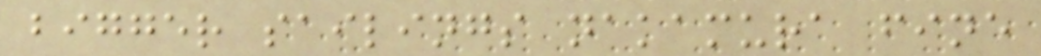bigger sailings nakamura fine
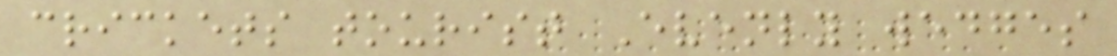crickets tourist Evenly wedges
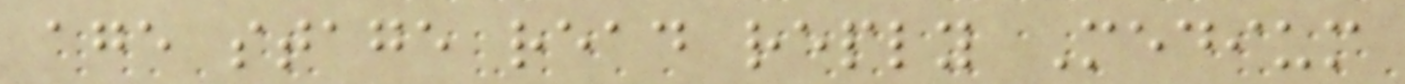age stage read reply Medium
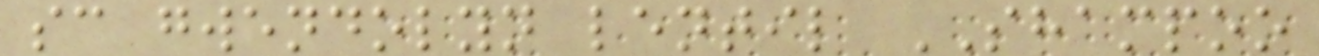sc gwendolyn lentil SHAMPOO
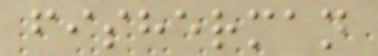fisherman
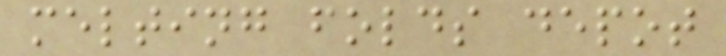melting folds depot
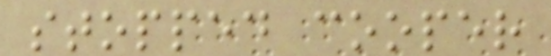stopped cooper
